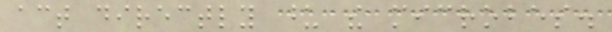act directly upon the microbes.
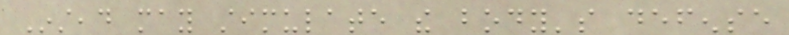Instead may stimulate the body's defense
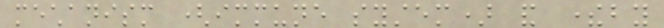mechanism (immune system) and thereby
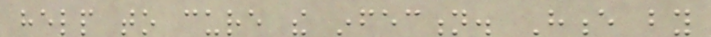help to cure the infection. Hence by
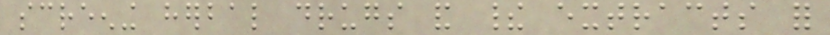screening herbal drugs and their extracts for
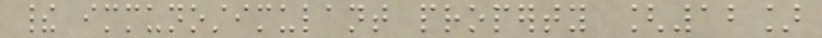their immunostimulant property [12]
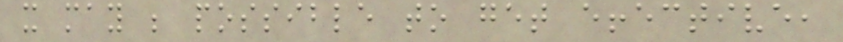it may be possible to get effective,
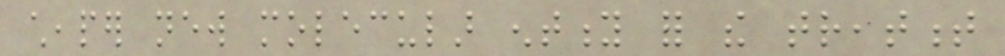cheaper new molecular entity for the treatment
